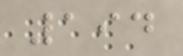194
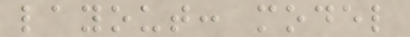layout: model
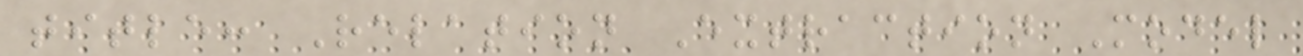title: Relation Extraction Model
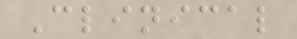Clinical
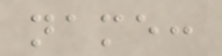name:
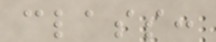class:
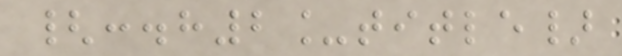{:.h2_title}
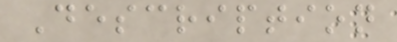Description
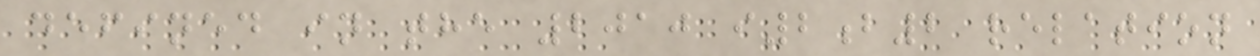defined in the 2010 i2b2 relation
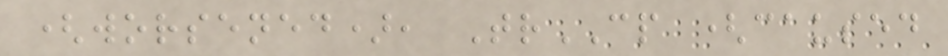(worsened), TrCP (caused
